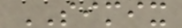SIMIX
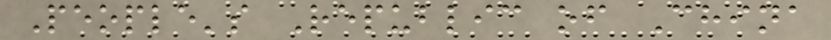People's Republic of China
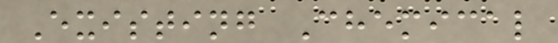Existing Chemical
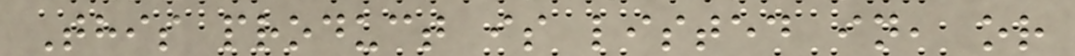This product is listed in, or
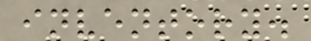inventory.
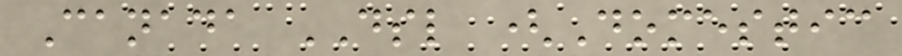Canada DSL (Domestic
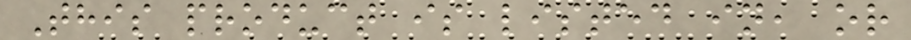This product is listed in, or
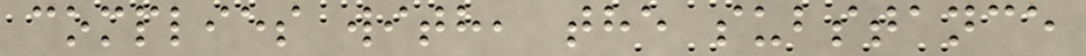complies with, the substance
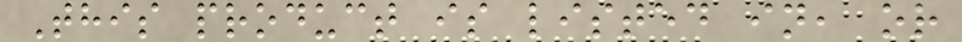This product is listed in, or
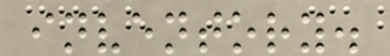inventory.
